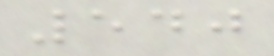540
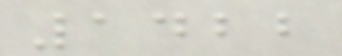1422
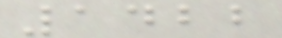1422
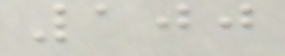100
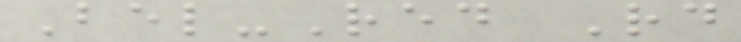Bel-Red Rd
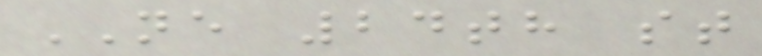NE 24th st
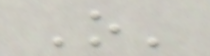O'
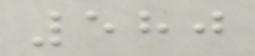580
